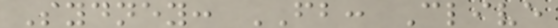Sydney: FB: Clive
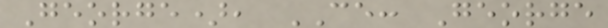George), CE: George
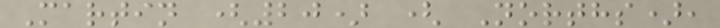Martin (20) ( Norths),
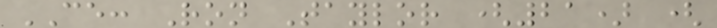CE: Ron Taylor (21) (
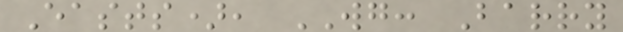Easts), WG: Barry
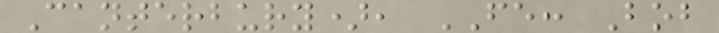Canterbury), FE: Bob
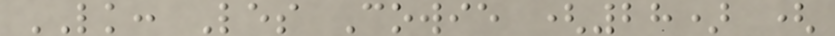LK: Les Cowie (28) (
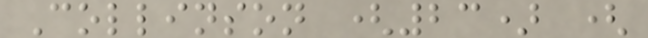Collinson (23) (
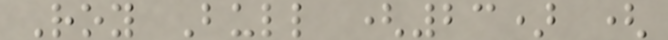Roy Bull (23) (
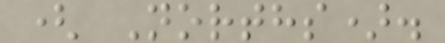( Norths).
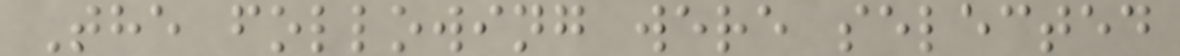The following were selected
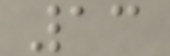13
